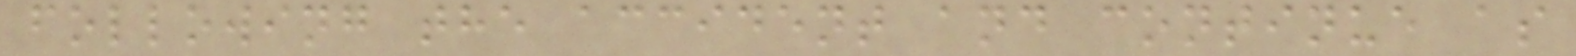following the accident and continue as
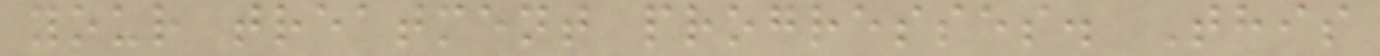your treatment progresses. This
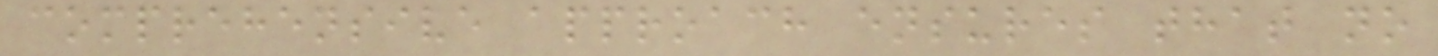comprehensive approach ensures that no
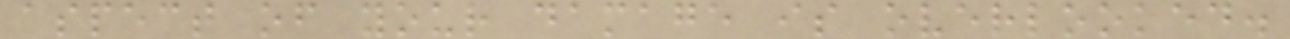aspect of your damage is overlooked.
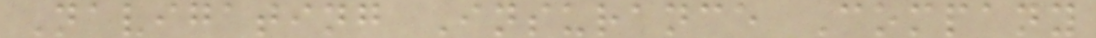Navigating Insurance Company
